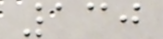130
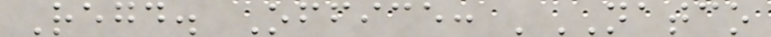Regd. Office: 'NATCO
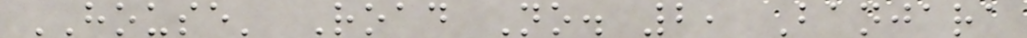HOUSE' Road No. 2, Banjara
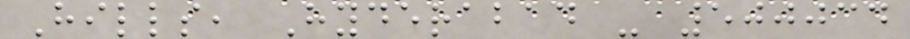Hills, Hyderabad - 500034
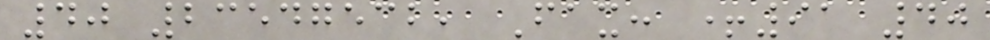40 23547532, Fax: +91 40
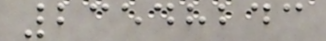23548243
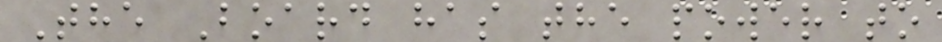The Board has the power to
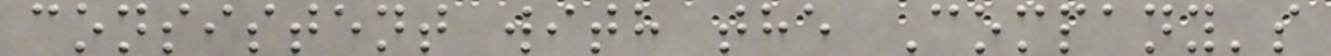consistent with the Company's
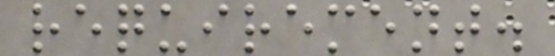requirement.
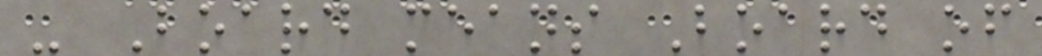- Board means Board of
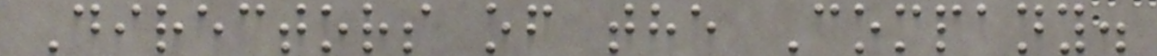Directors of the Company.
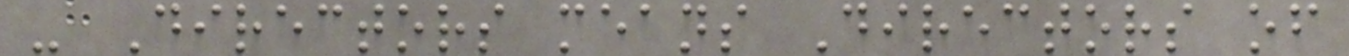- Directors means Directors of
